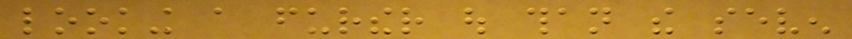looking a further out than the seven
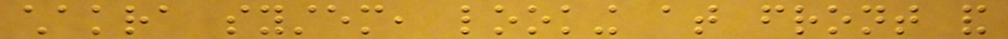chakra system, looking at front and
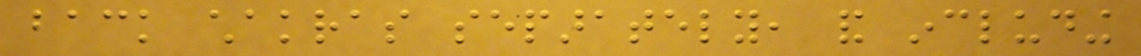back chakras separately, and including
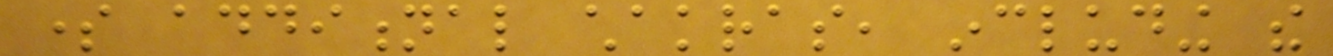some additional chakras, including the
